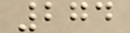274
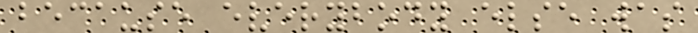because everybody else was
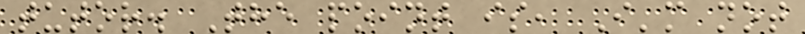tutor. The point is, I'm not
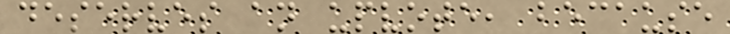deserves an upvote, because
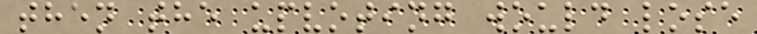then the upvoting would lose
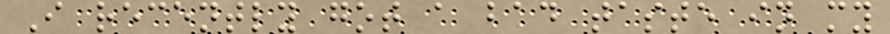I recently got a bad taste in my
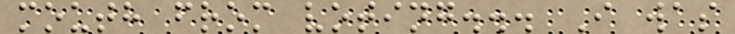mouth from voting... I was
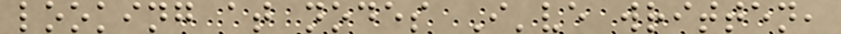looking at nodes I've written,
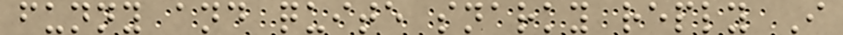funny and quite snarky reply I
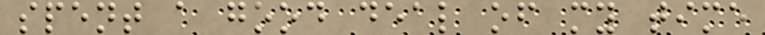spent a good deal of my time
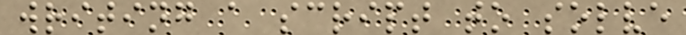writing a script to solve
